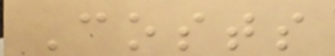Costs
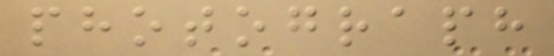photograph
